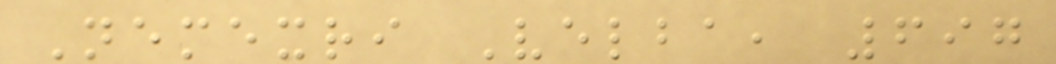Nemexri Velba, 697
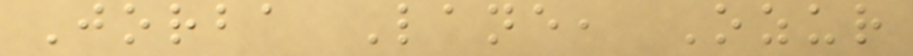Jorba Lane, Ozur
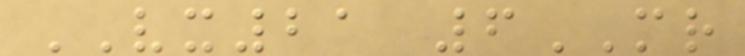VX21 6MR
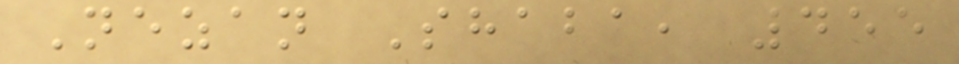Nezan Shaba, 455
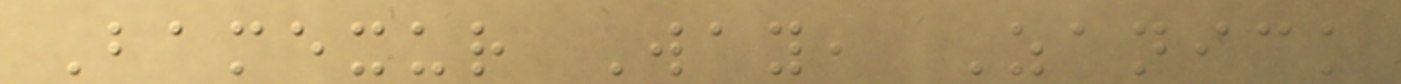Bamexur Way, Zanick
